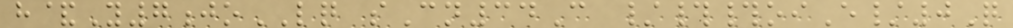h&Y7joLQ sCn34C /##oiE/0Q
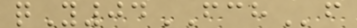qY04FCHf
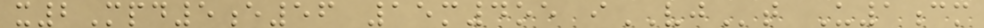x2Mpd5e56 15m4oe iVJt U1cm
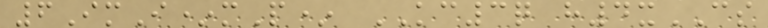6ImI*mP* KC3q h4xCS
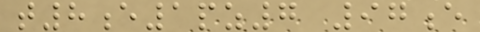t8e1pz7 97e
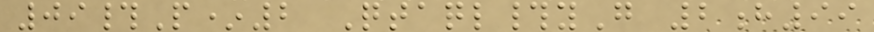09#P*2 Qtaql#yG 2h99
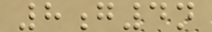8g4n
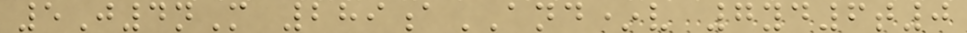5J4nM 289aAND*v 7yd6t0
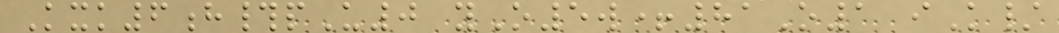Kxk6h#pU0 yO5w+81O1 iK/
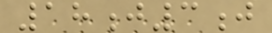18j3j
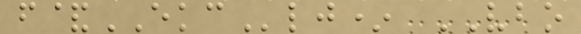f&EKClj* VBO
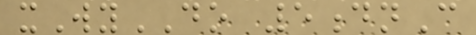xWyDO 5dnC
